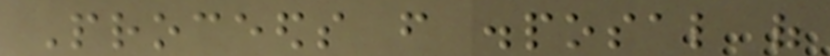Proceeds from disposal of
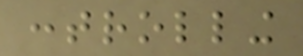controlling
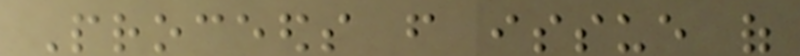Proceeds from issue of
